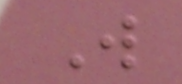W
